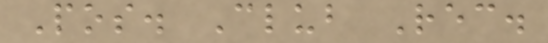Pos. Club Rec.
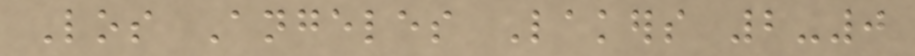Los Angeles Lakers 2-0
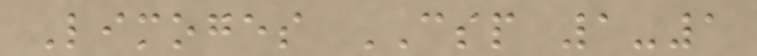Limoges CSP 1-1
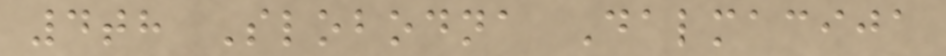4th Slobodna Dalmacija
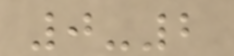0-2
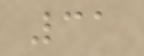31
